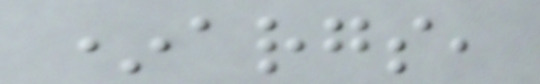*args,
